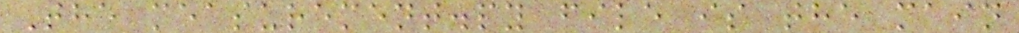The measurement.py file is the main
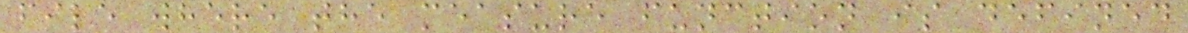file where the measure function is defined
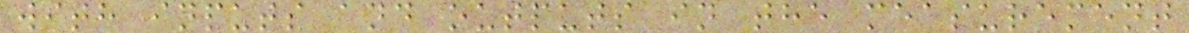with inputs and outputs in the measurement
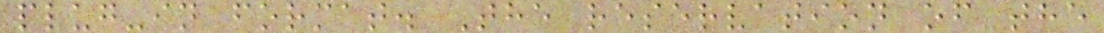plug-in format. The reservation of the
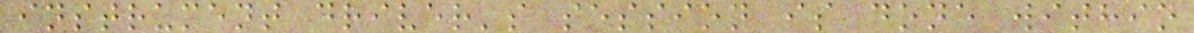instrument driver's session is done within
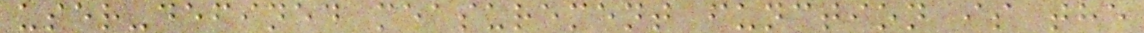user-defined measurement function is the
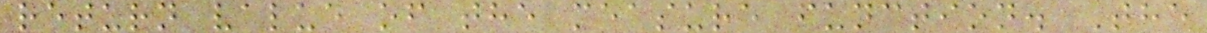return value of the measure function. The
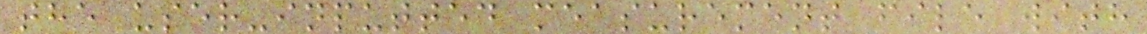the user-inputted measurement file with
